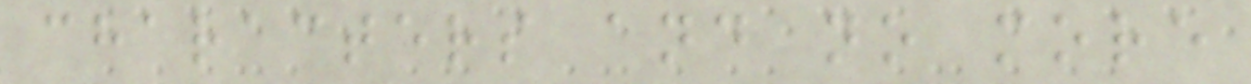characters and no more
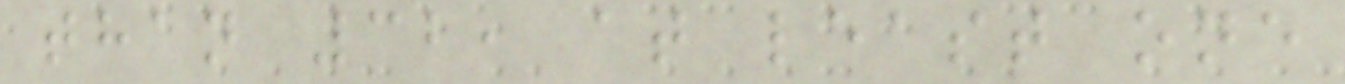than 32, at least one
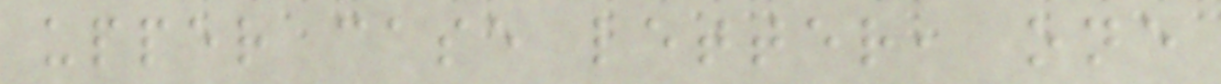upper case letter, one
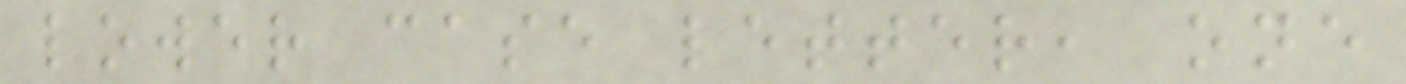lower case letter, one
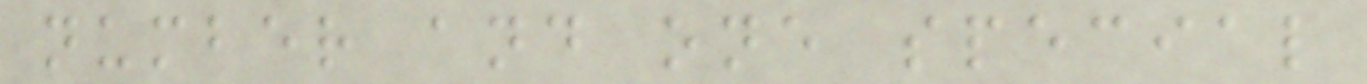number and one special
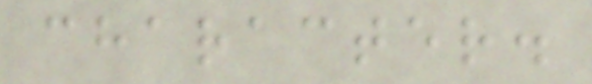character.
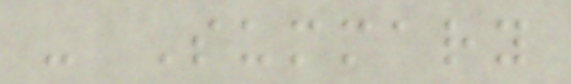- Summary
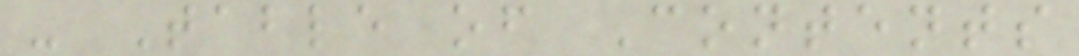- Table of Contents
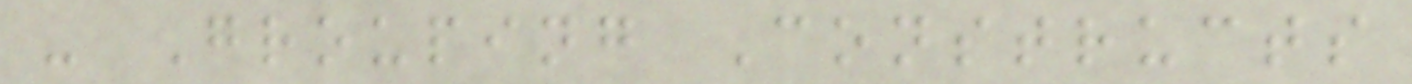- Grouping Constructs
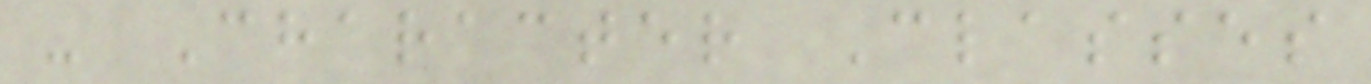- Character Classes
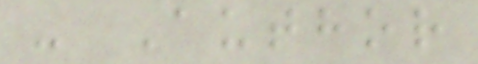- Author
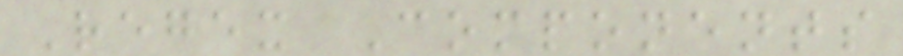Regex Components
